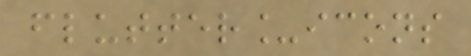flutter_icons
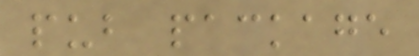pub package
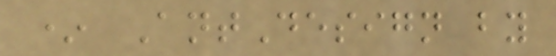* AntDesign by
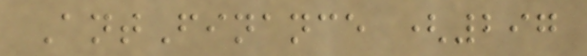AntFinance (297
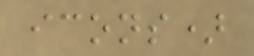icons)
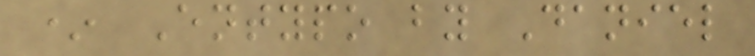* Entypo by Daniel
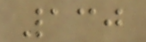130
